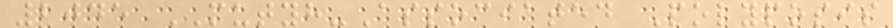2045 MUTYH-Associated Polyposis
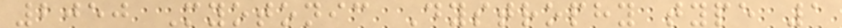2050 Myotonic Dystrophy type 1
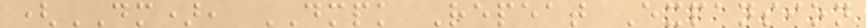(DM), DMPK Repeat Expansion
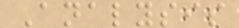Analysis
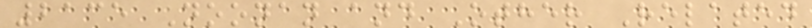2135 Noonan and Other Related
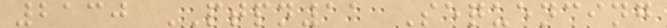2130 PTPN11 Sequencing
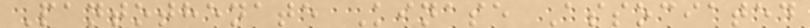Pantothenate Kinase Associated
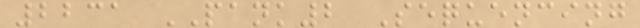2231 PANK2 Sequencing
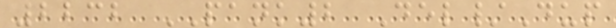2232 PANK2 Del/Dup
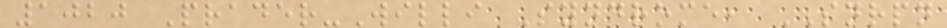1020 Prader-Willi Syndrome, SNRPN
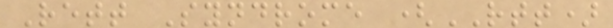Rett Syndrome (RTT)
